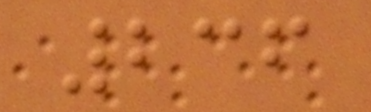236
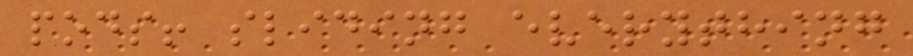pods! sliding everything
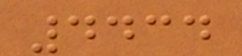4434
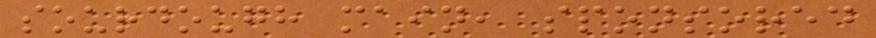sourdough main, sponsored
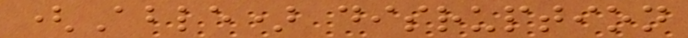(Able) disruption
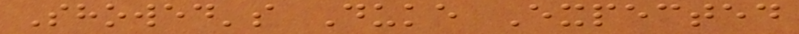Showed's Duke Expected
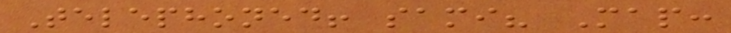Telephoned! sami? Map:
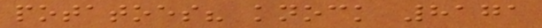potatoes? knock 8171
